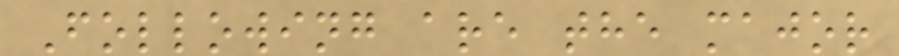Following are the major
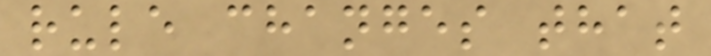rule changes that
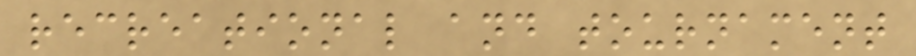recreational and tournament
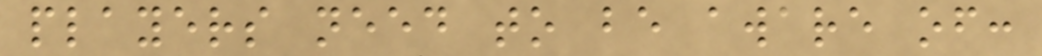players need to be aware of:
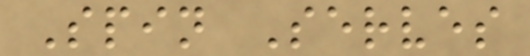Spin Serves
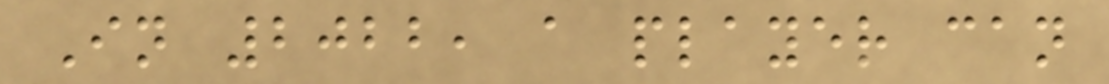In 2022, a player can
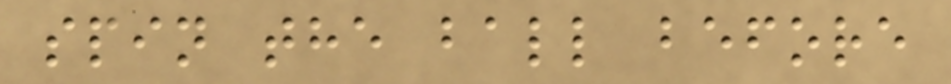spin the ball before
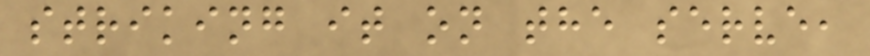striking it on the serve,
